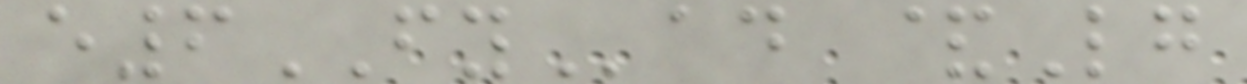e6FYad &Lg
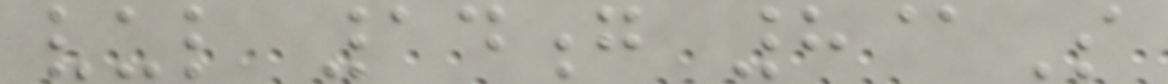vul 14g 8@S
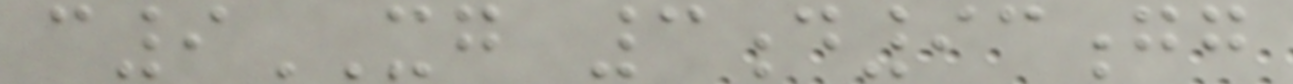c9XG 3d93gg
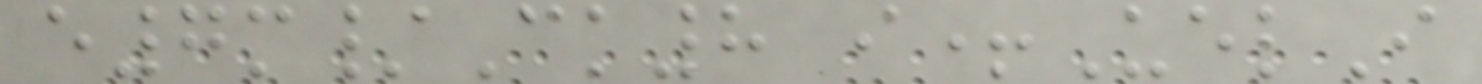e7m/Ck8 i+UelI
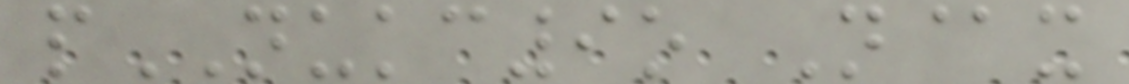pNUKC9o N@x
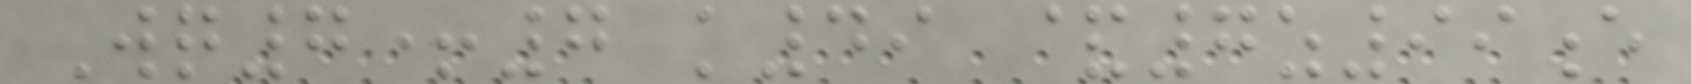Wq7+7 k49 &7z99e
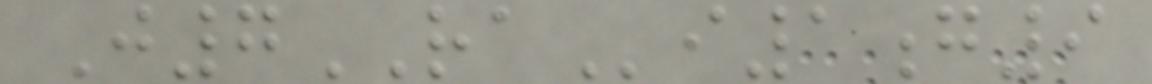J7RAi1g9
